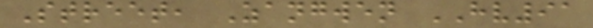Street, Zangwen HV91
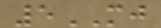5MJ
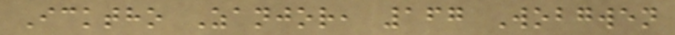Icktho Zanjor, 167 Wobgwen
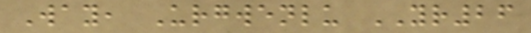Way, Urgwenlu YR26
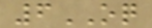6OQ
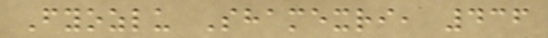Fyozlu Shamexri, 436
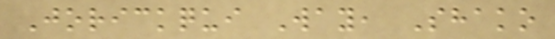Jorickqui Way, Shako
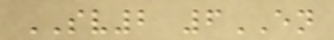SV2 6EN
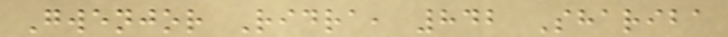Gwenjor Ridra, 842 Shariba
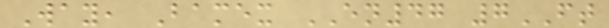Way, Bamex EN47 7FT
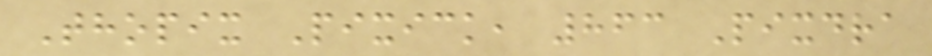Thopix Pixick, 863 Pixdra
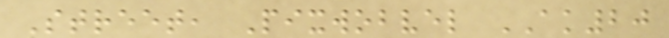Street, Pixwobvel AK20
